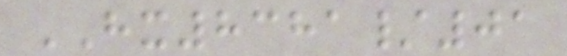HX8381/01
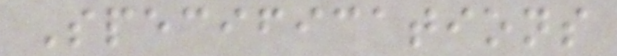Specifications
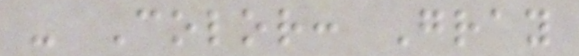- Color: Gray
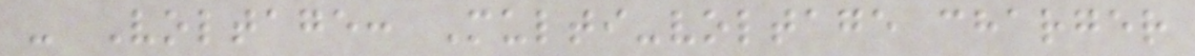- Voltage: Multi-voltage charger
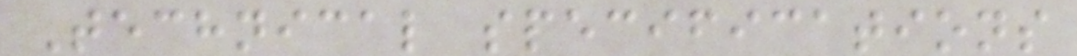Technical specifications
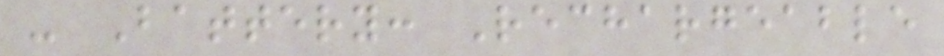- Battery: Rechargeable
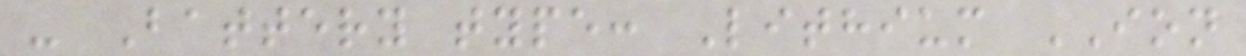- Battery type: Lithium ION
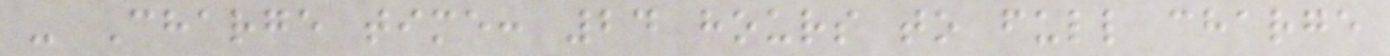- Charge time: 24 hours to full charge
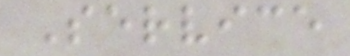Service
